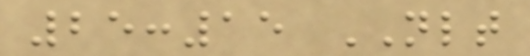25:15 NLT
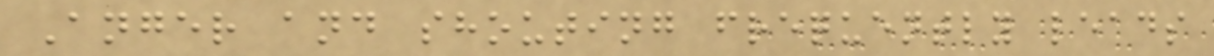Anger and shouting frequently leads
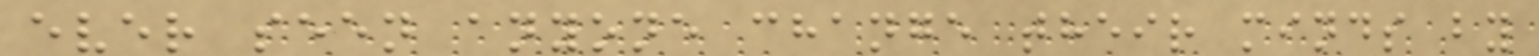ever seen anyone change their minds by
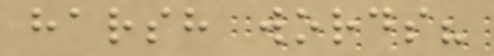harsh words?
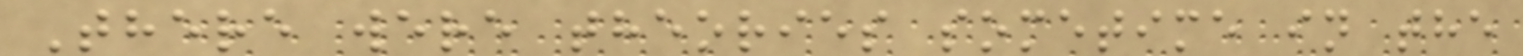There were theories sometime in the
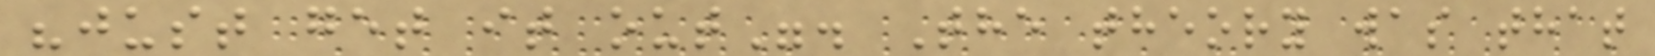"just get it out". The theory was that
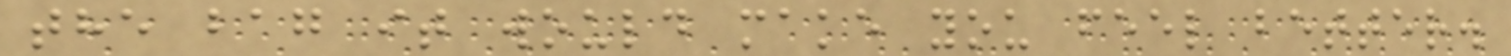the bag it would make you feel better.
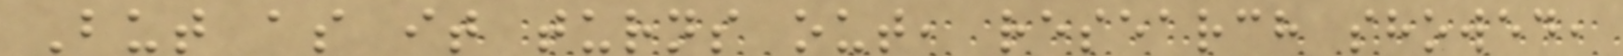But as it turns out, research showed,
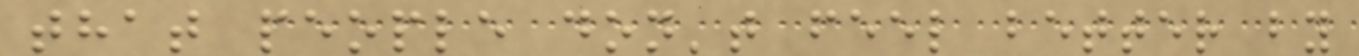that people don't feel better by
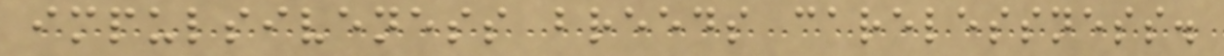impulsiveness breeds carelessness.
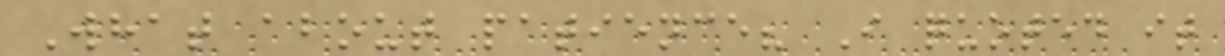What about patience? I quoted it
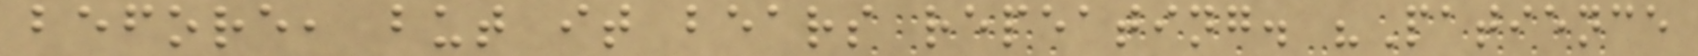before, but it bears repeating. "Patience
